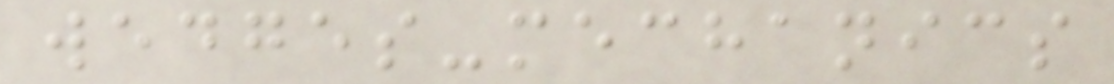wedges-mechanics
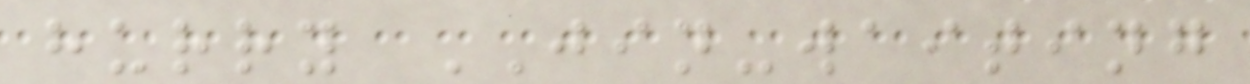hurry JIN-waiting
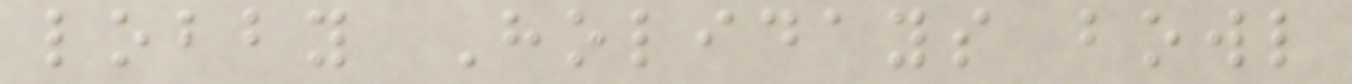lobby Holidays bowl
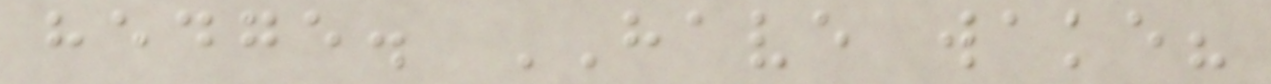hedge. HAVE wake?
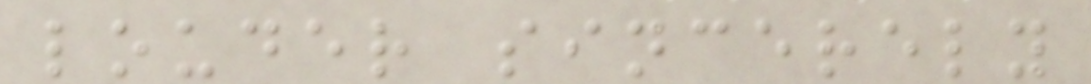louder sincerely
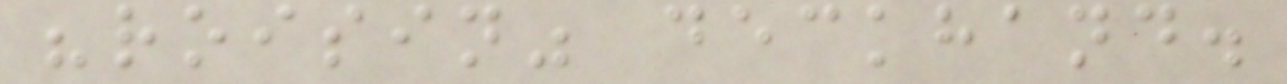"roisin" deckhand.
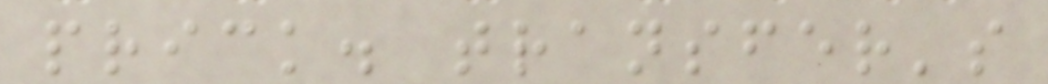prick. transfer's
